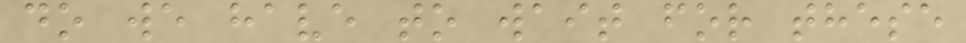do we have to wait for these
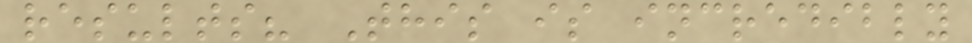results? This is incredibly
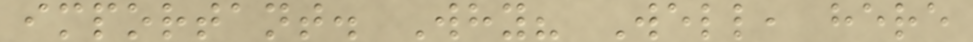important. Why? Well, here
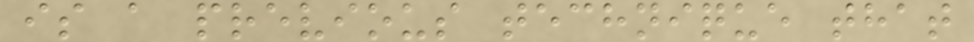is a previous technique that
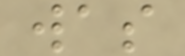was
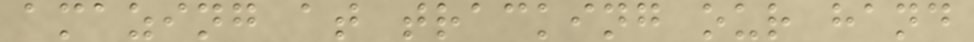amazing at tracking our hand
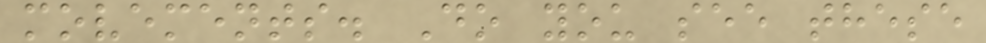movements. Do you see these
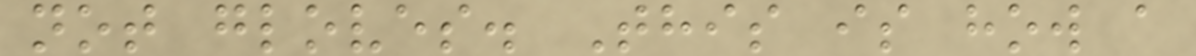not gloves. This is how a
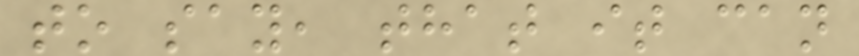to say, that it can
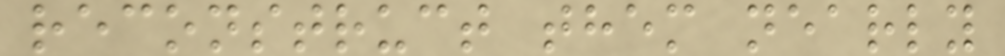reconstruct them nearly
